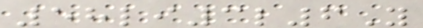58li3l6Y
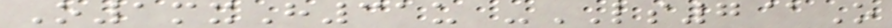O1mxH31u -LS7@O
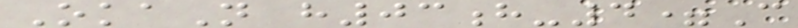OkaN h03h-4=C
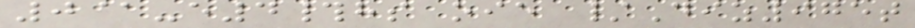0@-e4#hs oie /Diz975t
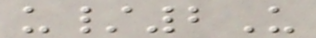u/2U
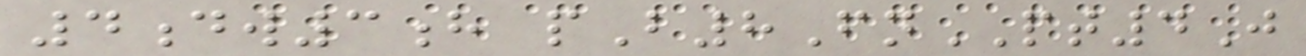4dw3h pB8FnPT4J
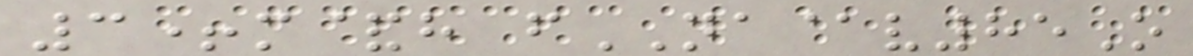3+m&h fNA@v85O
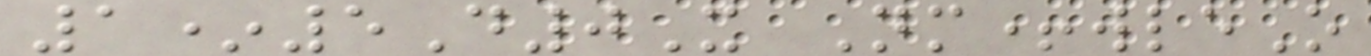1*5D0X Nm+wleO
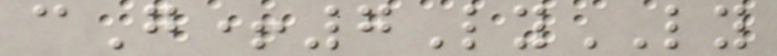cG+7LyLY
